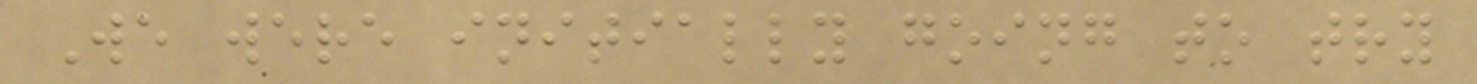We were initially going to try
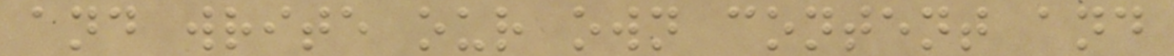and write our own content and
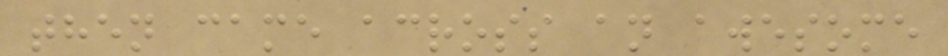then came across an awesome
